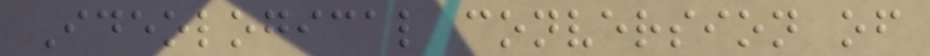Ideological conversion of
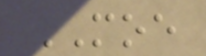MOE
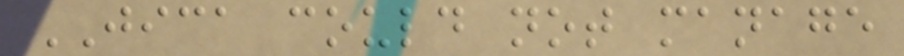JICA could not manage
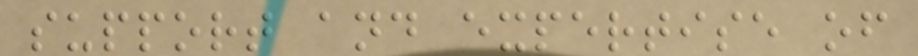support and expertise of
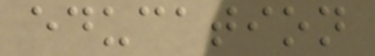education
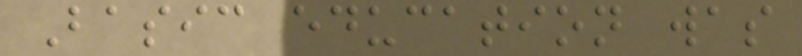Basic education was
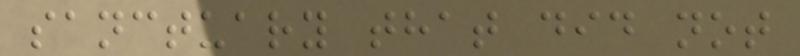sanctuary that did not
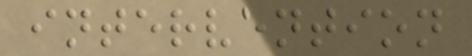intervention
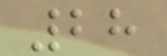28
